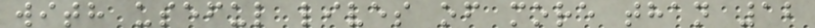with useful lives of more than 12
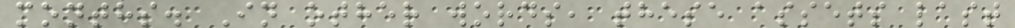months. In other words, these assets last
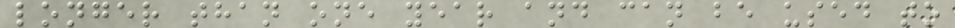longer than one year and can be used to
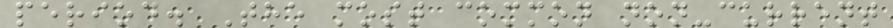period. The most common non-current
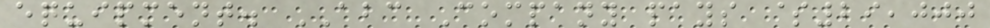equipment. ABC Company pays $29,000
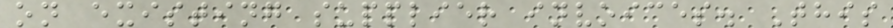on existing supplier invoices. This
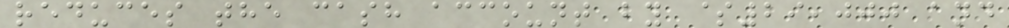reduces the cash account by $29,000 and
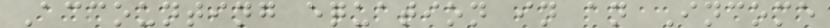Accounting equation in an Income
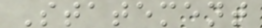Statement
